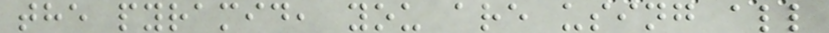the pyramid, you are using all
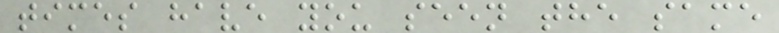times have you seen the same
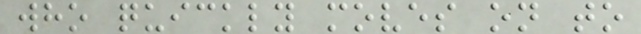who quickly moves on to
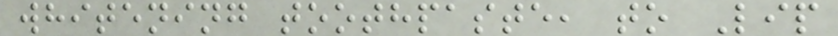whitening toothpaste, to Lip
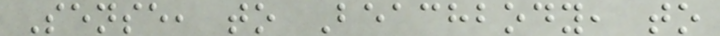Sense, to Beachbody, to
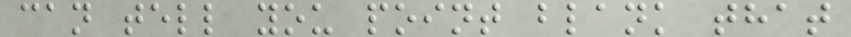can tell you point blank that
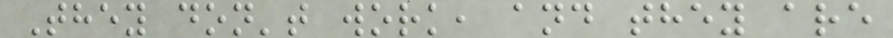They don't work, and they are
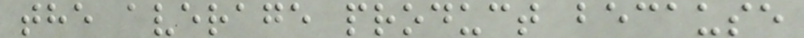the average product because
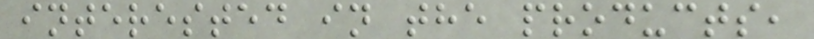interested in the products,
